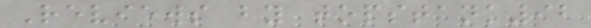Reviews by topstank92
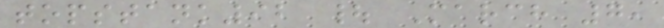topstank92 | March 7,
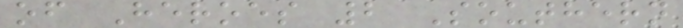of Heroes 2 Southern
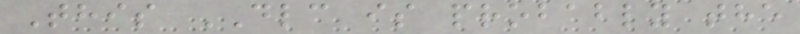This DLC is probably the
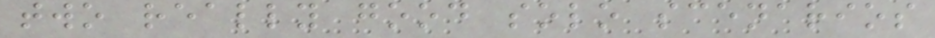two really good solo scenarios
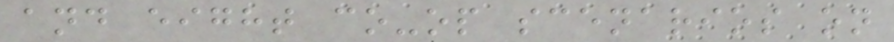and eight co-op scenarios on
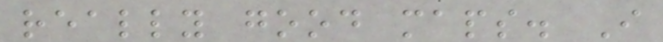really good maps. I
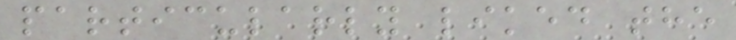particularly liked the
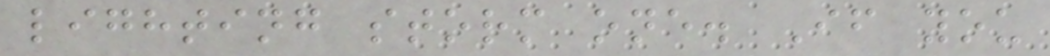lighting storm one. If you
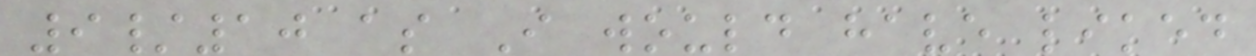9/10 as I would have liked
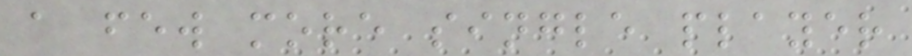a few more single player
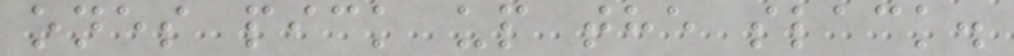ones pick up the slack.
